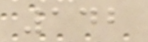142
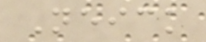Neick
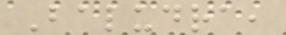Baludra,
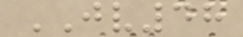JV48
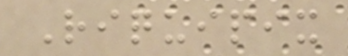Riquipix
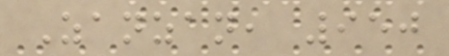Zanzan, 950
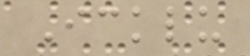Icklu
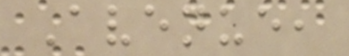Avenue,
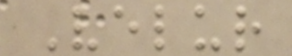Velur
